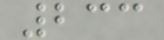233
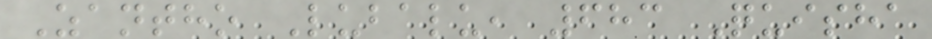Zantho Lubalu, 683 Quisha
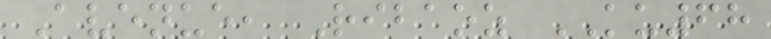Avenue, Ribaoz KU68
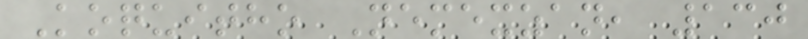Koquitho Nemexzan, 130
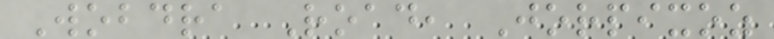Wobdra Road, Jorpixoz
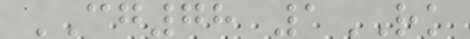CG78 1RK
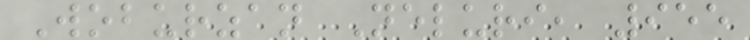Woburzan Neluri, 955
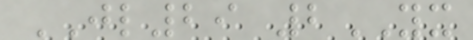JL29 2YX
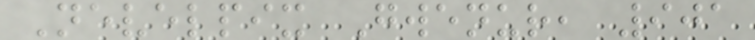Nevelpix Gwenur, 901
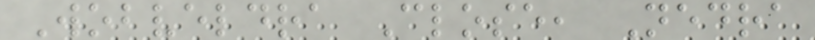Wobveldra Close, Nedra
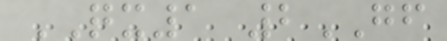QX1 2GF
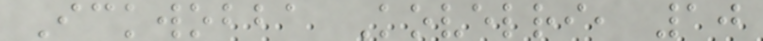Ickwobba Kovelri, 10
